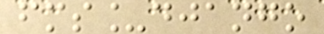fms_django
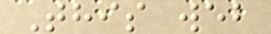This web
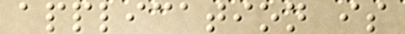application is
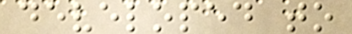developed to
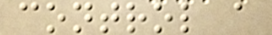control a
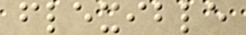flexible
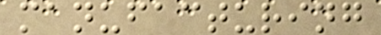manufacturing
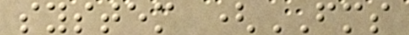system (FMS
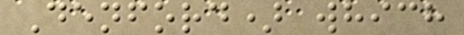Denford) which
